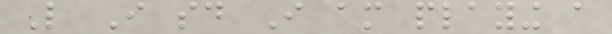Like I said I am playing a
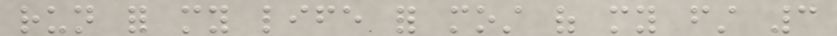run for my life for most of my first 3
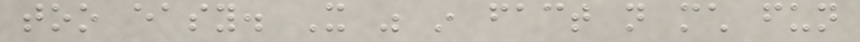too easy. It was in fact not much fun
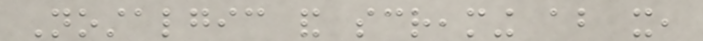Nostalgic and screaming about it,
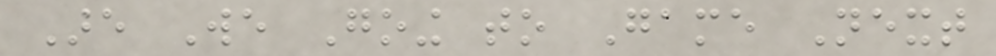Are We Going to Game Next
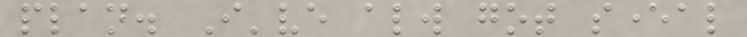plan. I've always got several
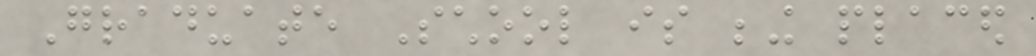Graduate School is being placed
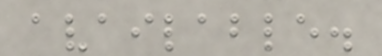available.
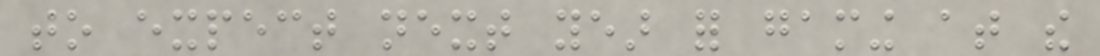to expect next year for gaming at the
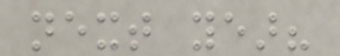next year?
